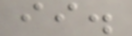ii.
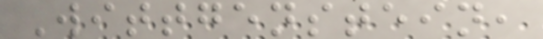Wittgenstein,
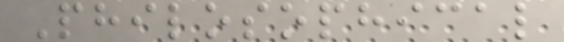Philosophical
